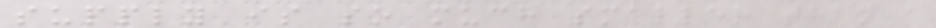supply is so much smaller than a
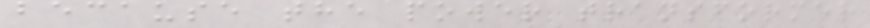because the power transformer
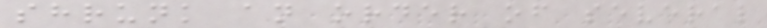shrunk an order of several
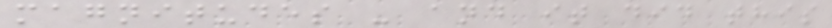magnitudes - and it did this
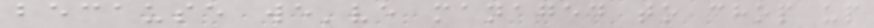because we've managed to chop up
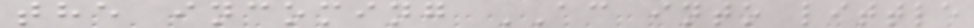the incoming AC into little
